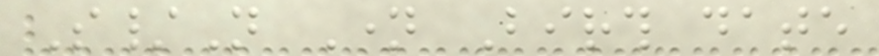S/N Name Birth date
